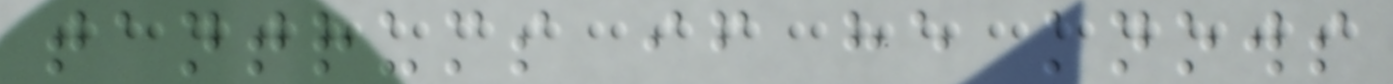tantrums if he knows
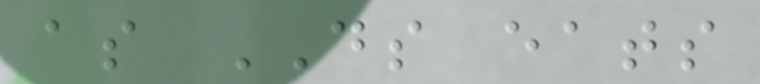as DS eats
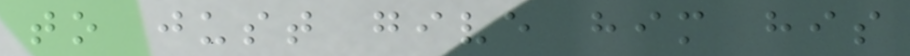to just give him his
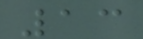13
